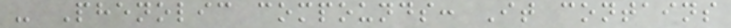- Phenolic compounds: It contains
